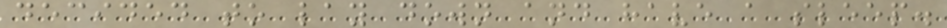decided to lay down and have a sleep.
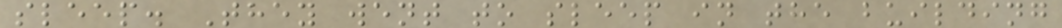sleep. They went to sleep in the building
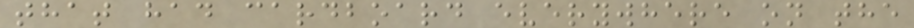that had cardboard everywhere on the
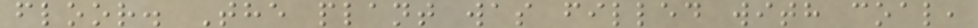floor. The plant was filled with coal,
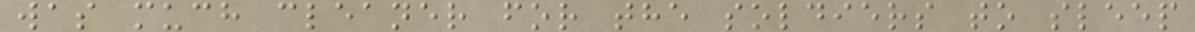was much cleaner for the soldiers to sleep
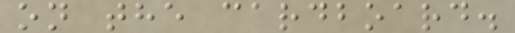on the cardboard.
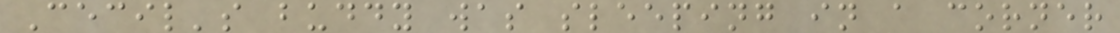Cecil's buddy was sleeping in a corner
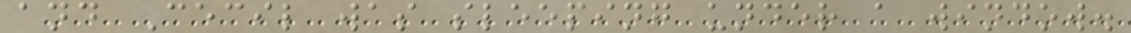and Cecil was sleeping under a window.
